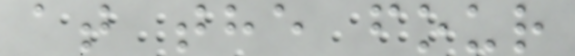at the four
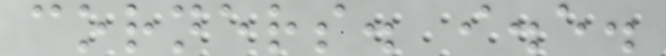corners. i.e.
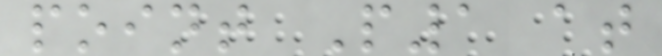point P1 at
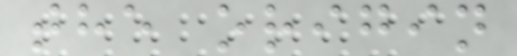the origin
